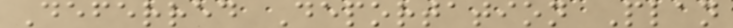Deferred Deportation Plan
